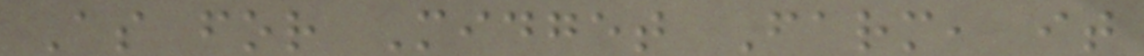As for Midget Farm, it
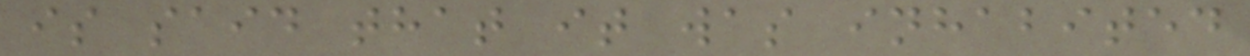is said that it was inhabited
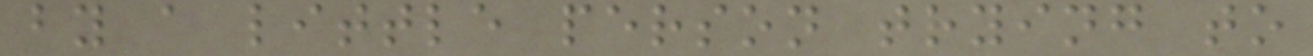by a little person trying to
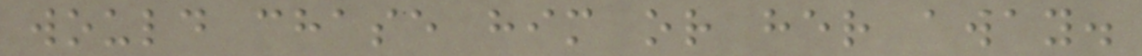would chase him or her away.
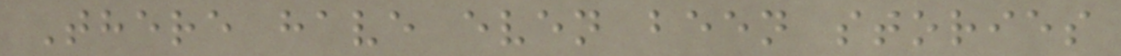There have even been stories
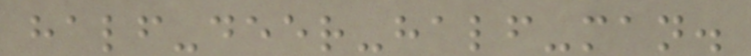half-deer-half-man.
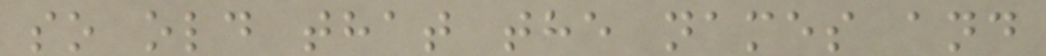so old that the names and
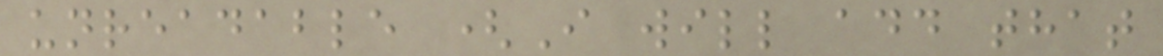unreadable (I will add that
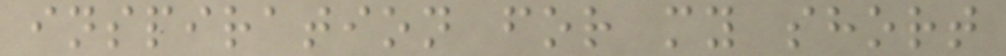inspiration for my short
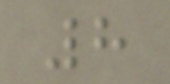8
